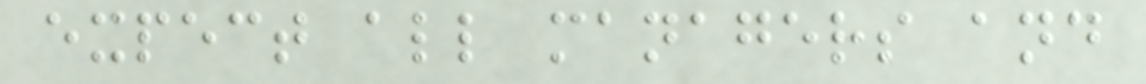expect all managers and
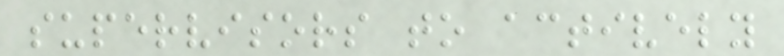supervisors to actively
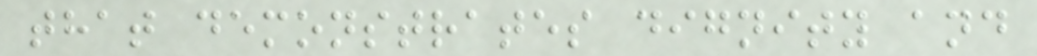that demonstrates dignity and
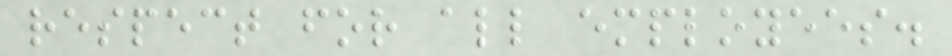respect for all employees.
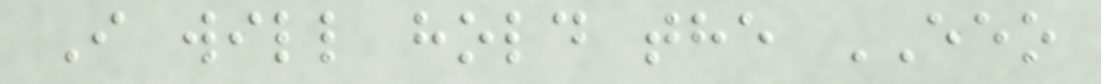I will hold the EEO
